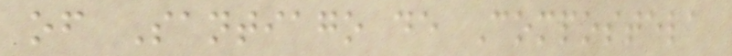of Santiago de Compostela
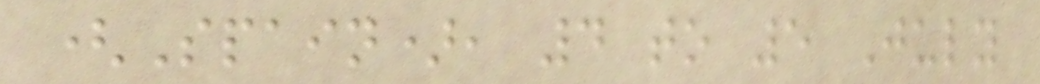(Spain), 4 to 5 July
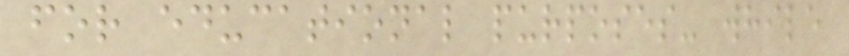for educational purposes- while
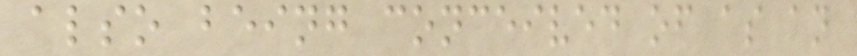also being conceived of as an
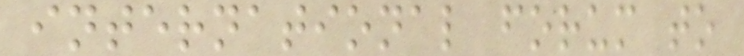international forum to
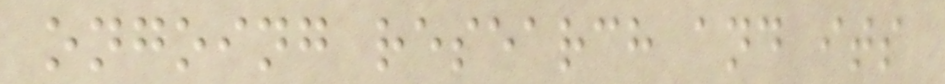ongoing research and its
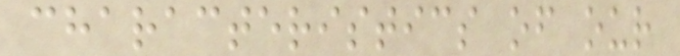characteristics of our
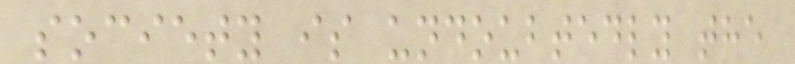society is undoubtedly the
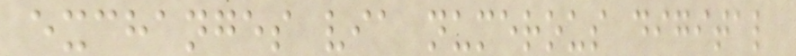exchanges via numerous digital
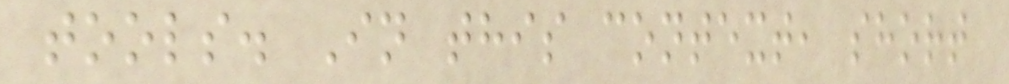tools. In this context, short
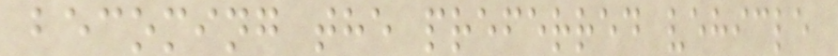becoming the preferred vehicle
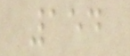154
